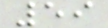59
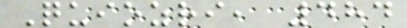Quiozri, 484
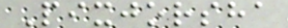Pixjorsha
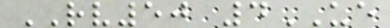RV50 4UE
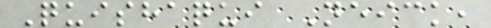Quishaqui Neick,
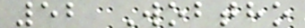52 Wobtho
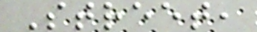Street,
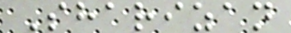Sharizan
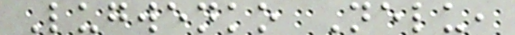Lugwenko Nelu,
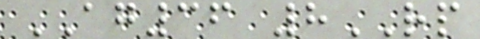AG36 8RP
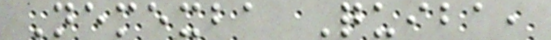Nemexba Quiba,
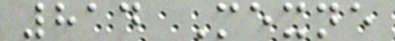814 Mexne
